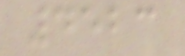4523
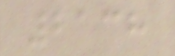2138
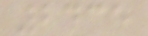2435
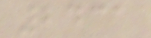2431
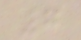7
